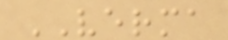VERMA
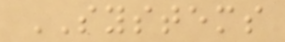SYSTEMS
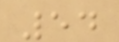54
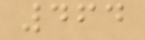464
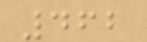462
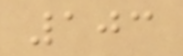103
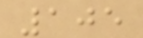105
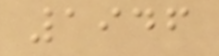1946
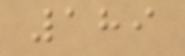189
